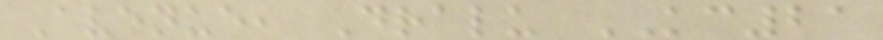Avenue, Dralu KC21
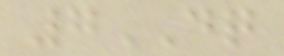7DQ
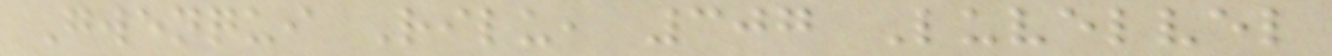Gwenqui Rilu, 307 Luvelvel
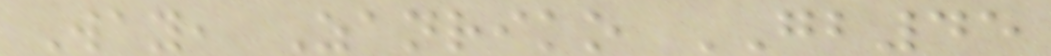Way, Zanriko GB45
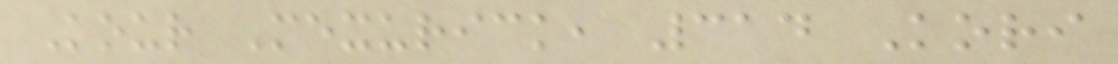Kour Mexurick, 314 Kori
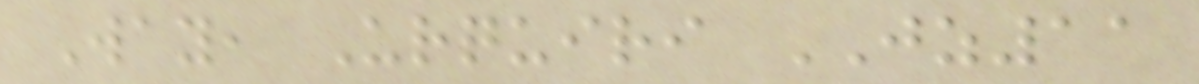Way, Urquiri JZ11
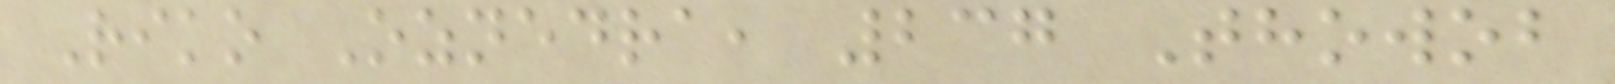Riko Oznedra, 237 Thowob
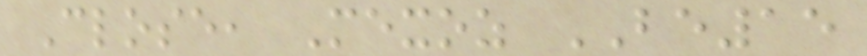Close, Mexoz BE15
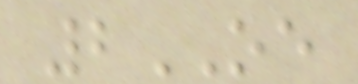2OE
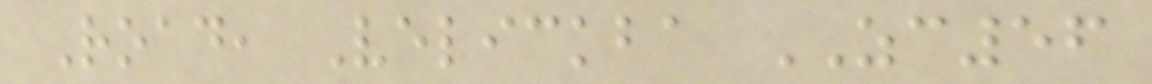Road, Velickba ZC56
